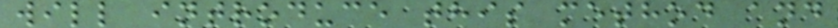will introduce this method and
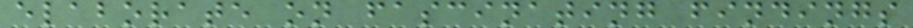elaborate on fascinating findings
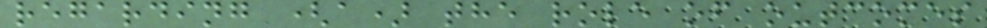regarding (a) the role of outcomes
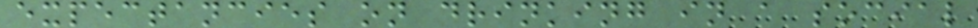expectancies on drinking in a social
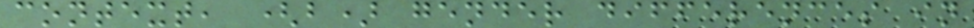context, (b) gender differences in
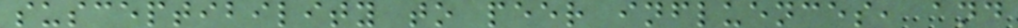susceptibility to peer influences, and
